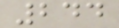244
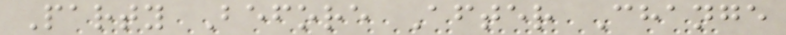Party Before After Change
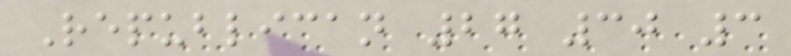Republican 27 30 3
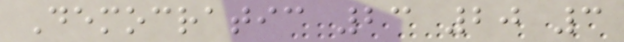Democratic 23 20 3
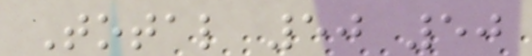Total 50 50
